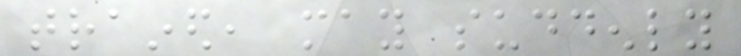trained, may suddenly
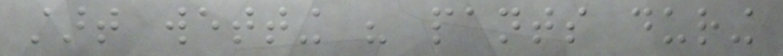start wetting his pants during
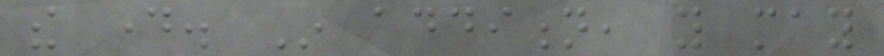the day. In addition, you may
